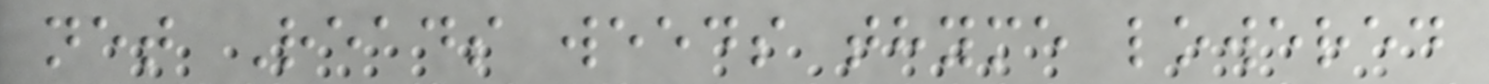net Reads weeds thyme lowered
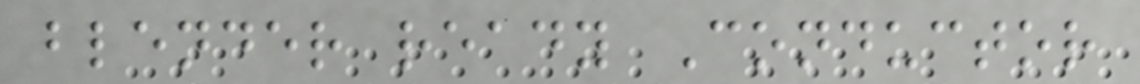blender ready Conductor
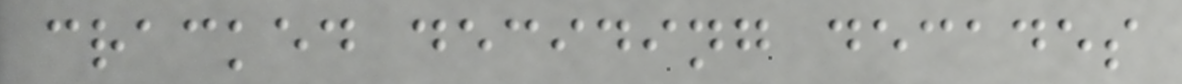cracked deciding decades
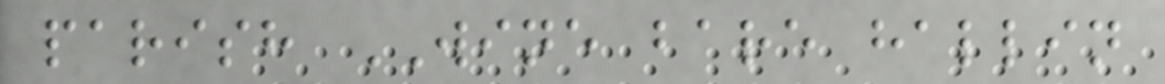parish WINE bare hallin
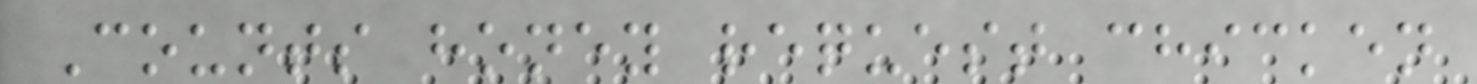Counts honey request chicken
